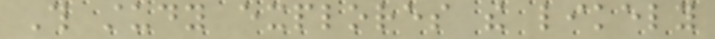This study explores the likely
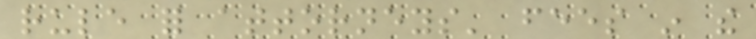rule for attorneys' fees in the
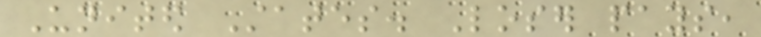United States. Loser pays,
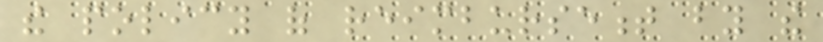the policy of reimbursement by the
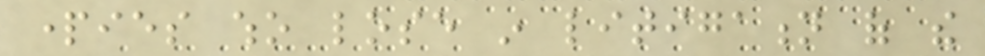parties who lose in litigation of the
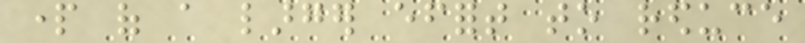part of a larger effort to reduce
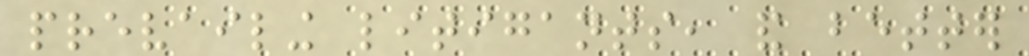prevailing litigants, and better
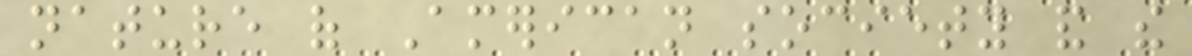nature of American society and the
